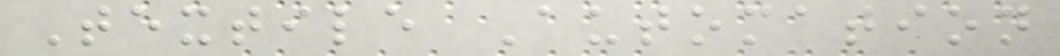Textile Automation
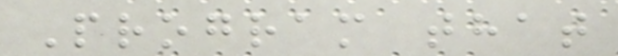Program that
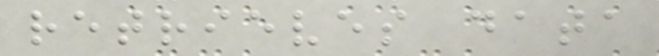retrieves data
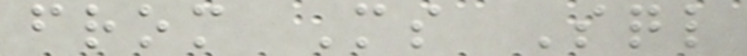from Ms Sql
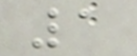1
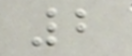2
